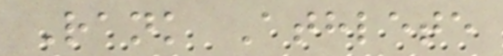Rank Athlete
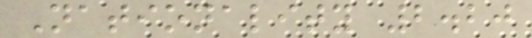Nationality 2.20
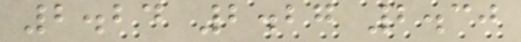2.24 2.27 2.30
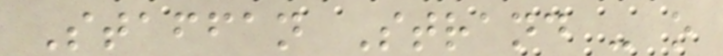Staffan Strand - o
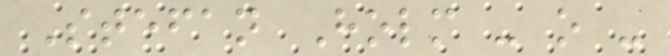Stefan Holm - o -
